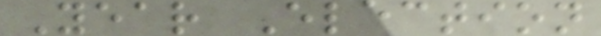Year Election
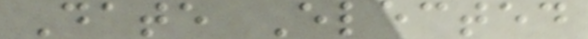Date Elected
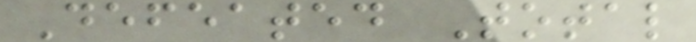Defeated Total
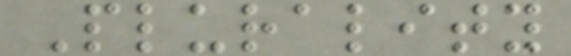Plurality
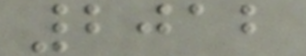2012
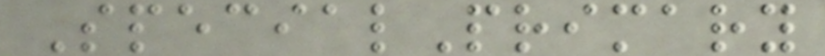SpecialPrimary
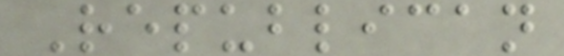Republican
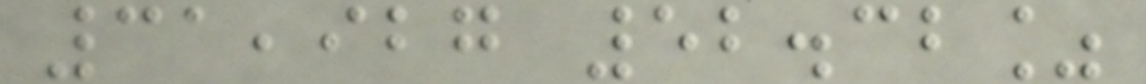31,927 52.32%
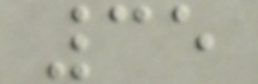35
